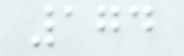174
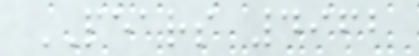PEARS 4962
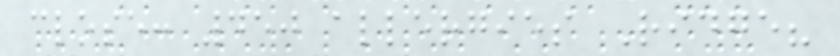close: 450 allergies Ridge?
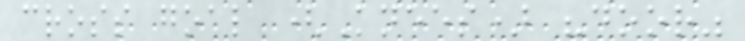cross goal (Knees) "door"
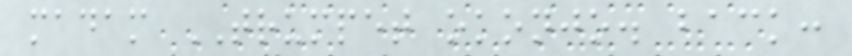madam TRUMPET okonjo. back:
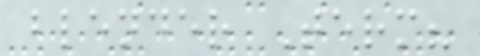blender Term?
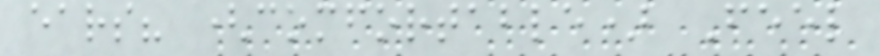ears? (comfortable) Feel
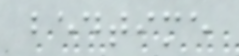bedtime
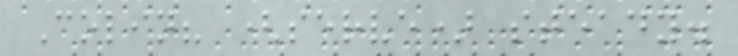Colin? (serve) steady.
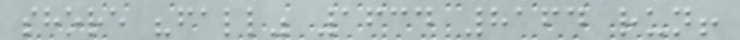shore "fall" 1634 8164 run!
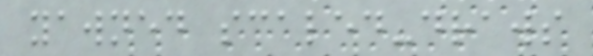yawned scaled-draws
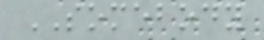SOMEBODY
